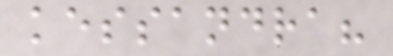kessandra?
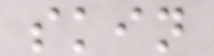skin
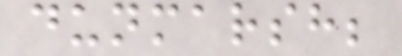dunmarsh;
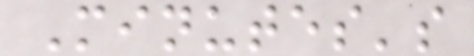Minutes's
